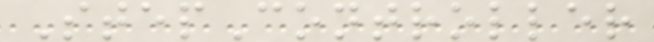StepController
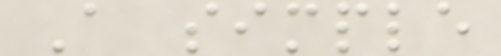A simple
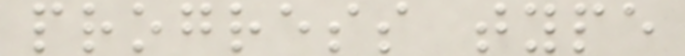progress type
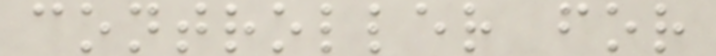controller for
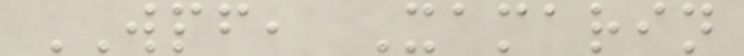WPF, Xamarin
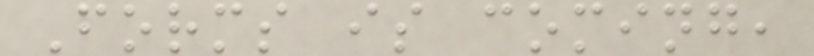Forms is coming,
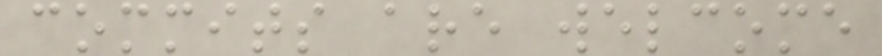commits are welcome
